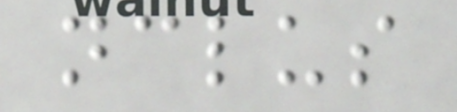nclus
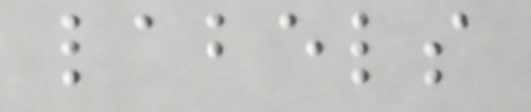labels
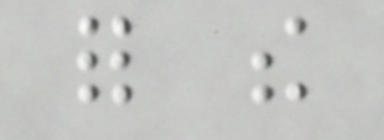for the
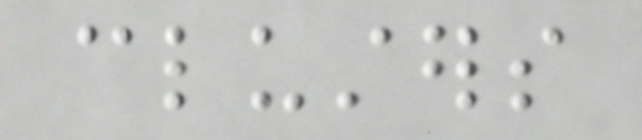clusters
